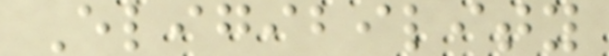Eligibility
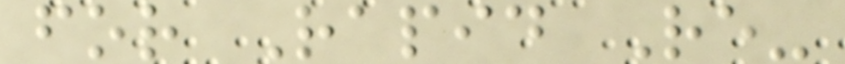for Rapid Re-
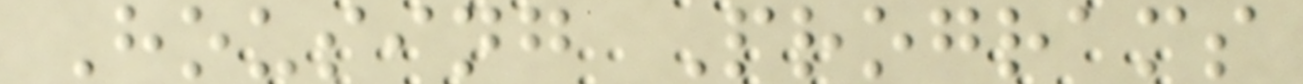Housing Programs
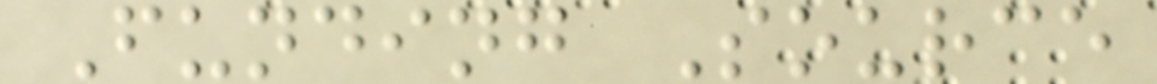Funding Source
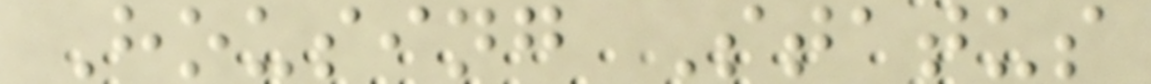Housing Status
